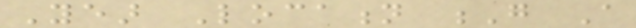Year Location G A
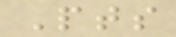Pts
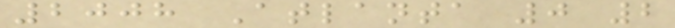2008 Atlanta 0 2
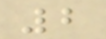2
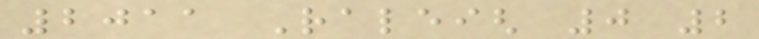2011 Raleigh 0 2
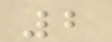2
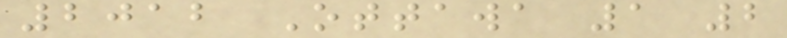2012 Ottawa 1 2
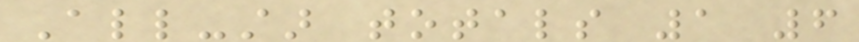All-star totals 1 6
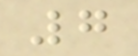7
